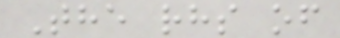The rhs of
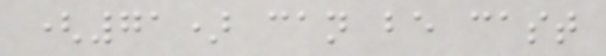(71) can be cast
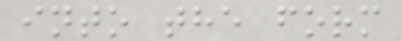into the form
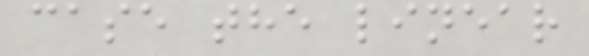case the linear
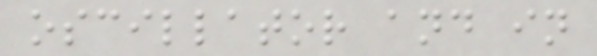oscillator and in
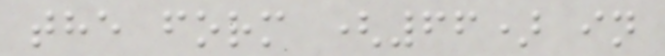the form (66) in
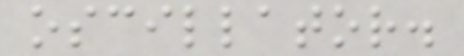oscillator.
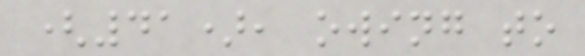(41), owing to
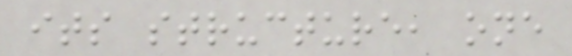its structure, one
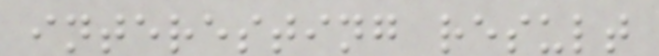interesting result
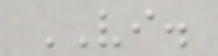VI.
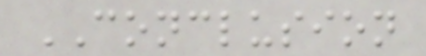CONCLUSION
